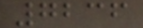7236
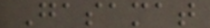Gasamat
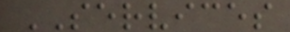SERVICES
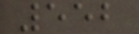552
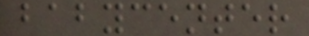babycenter
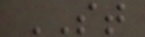ST
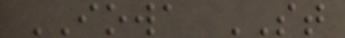IOWA ST
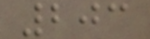203
